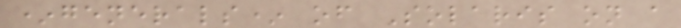*generals* of Solaris on a
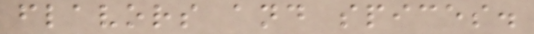flavors and spices.
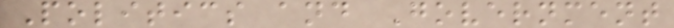Politics and Government
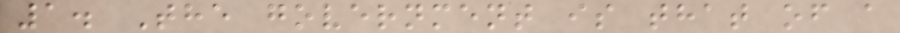1. The government is that of a
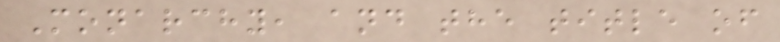Monarchy, and the title of
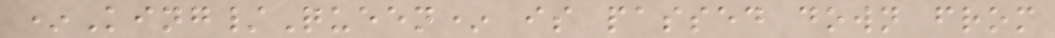*King/Queen* is passed down from
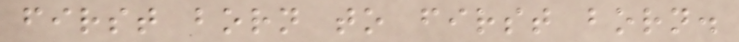first born to first born.
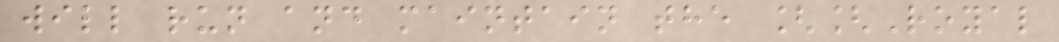will run and maintain the [[Royal
